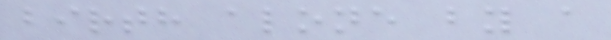birth alone by a
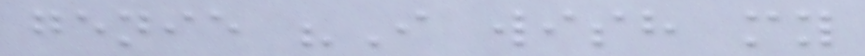genie "I wish my
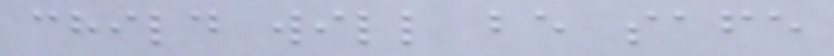child will be safe
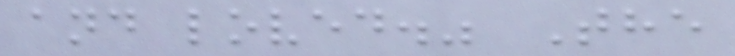and loved." The
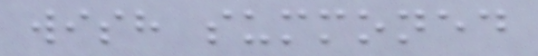wish summoned
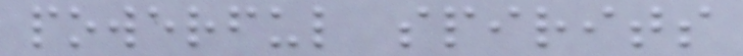powerful spirits
